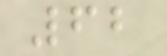62
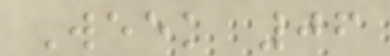Week 06
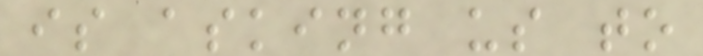is asking us to
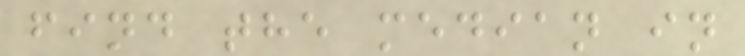find the median in
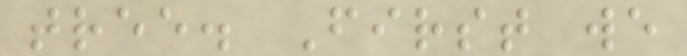tree. First we
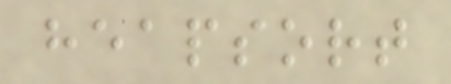heapsort
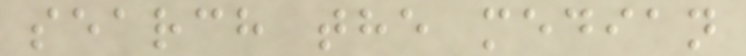search the median
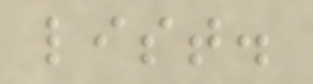list.
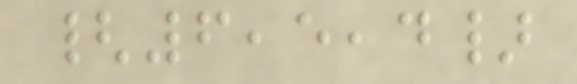{6,5,4}
